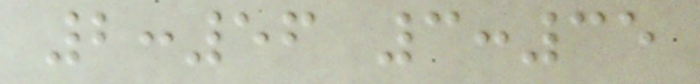2:56 3:35
